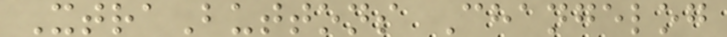XtraButtons Changelog
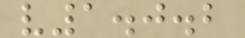v1.0.2
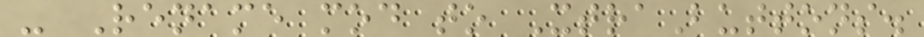- Rename mod to XtraButtons.
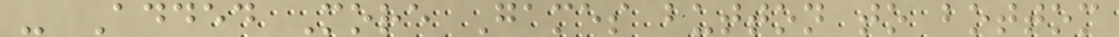- Added More Games button to bottom
